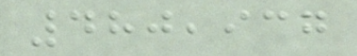480,937
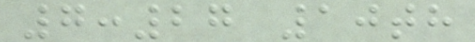7:27 10th
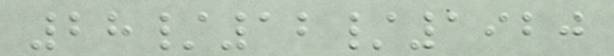28/12/1920
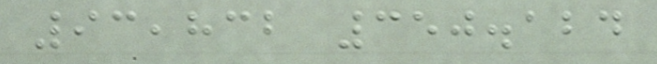93,832 350.124
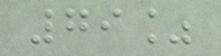79%
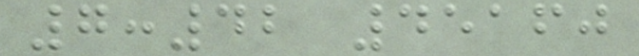7:42 45160
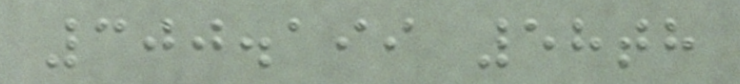300.199 58th
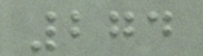274
